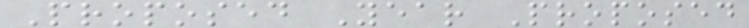Proposed Year Proposed
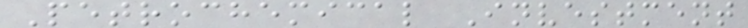Petrochemical Investment
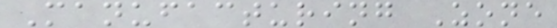Manufacturing Zone
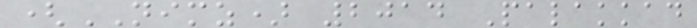(NIMZ) 2014 Palakkad
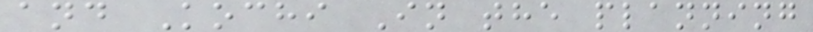and Kochi In the planning
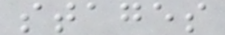stages
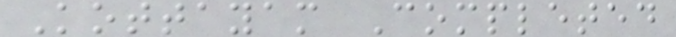Kottayam Completed
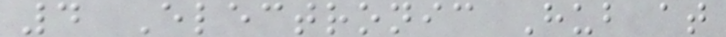4 Electronic Hub at
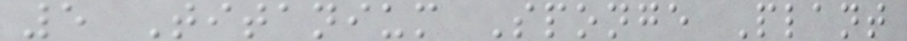5 Titanium Sponge Plant
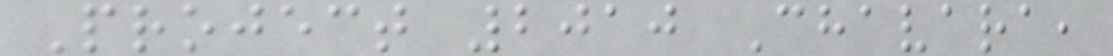Project 2010 Chavara,
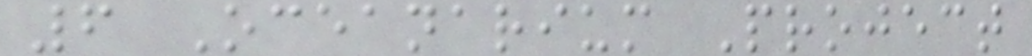6 Oceanarium Project
